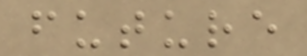future
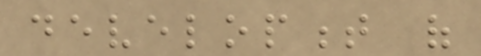development of
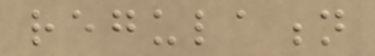regulation
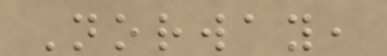Norway,
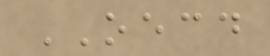OECD
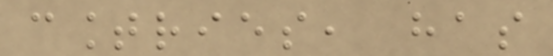countries, has
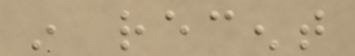in recent
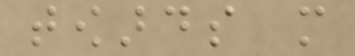towards more
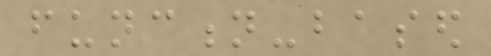function-based
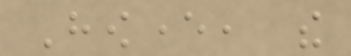However, the
